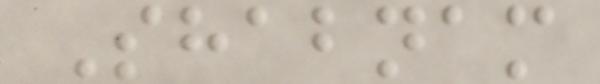Shabnam
